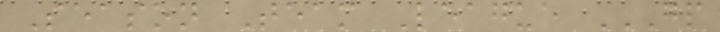Season Team League GP
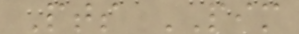Pts PIM
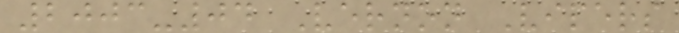2003-04 Vernon Vipers
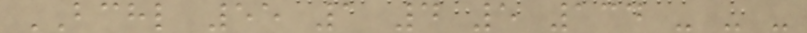BCHL 55 1 4 5 134 - - -
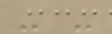- -
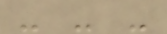- - -
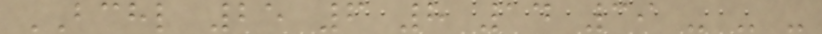BCHL 25 6 8 14 39 - - -
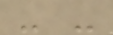- -
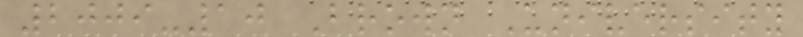2009-10 Brown University
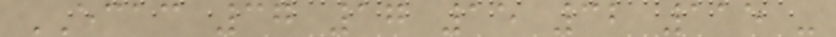ECAC 37 17 15 32 115 -
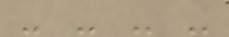- - - -
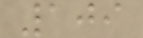109
